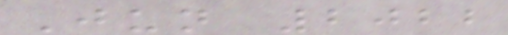Jun 2022
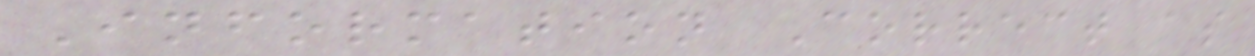Information Correct as
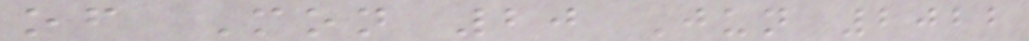of Mon 20 Jun 2022
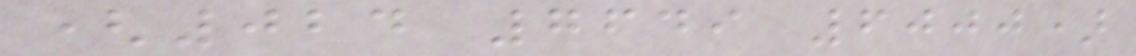(024 7649 6000)
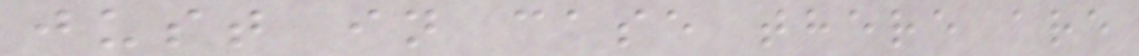just in case there are
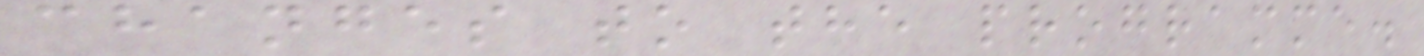changes to the programme.
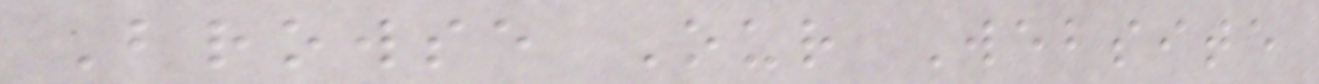Browse Our Website
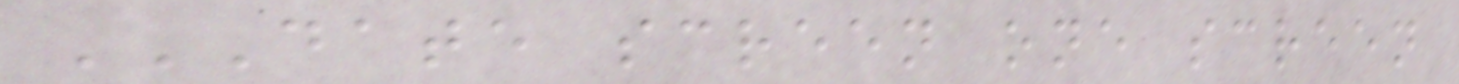DATE SCREEN ONE SCREEN
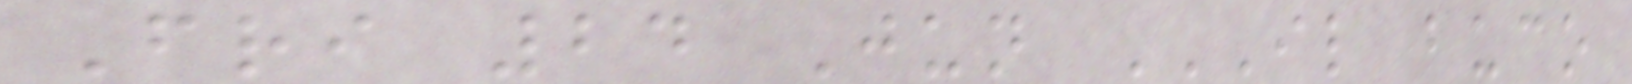Fri 24 Jun IL BUCO
